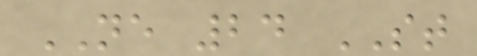NE 24 ST
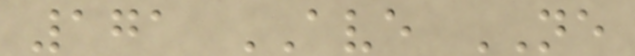171 AVE NE
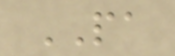PA
